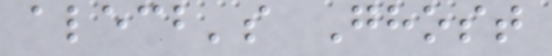alecb's Ghost
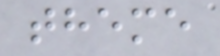theme
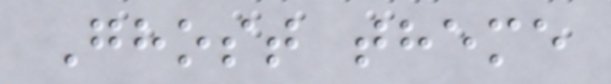Ghost theme
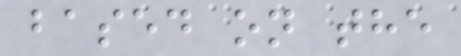based on the
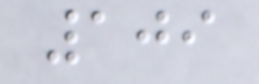109
